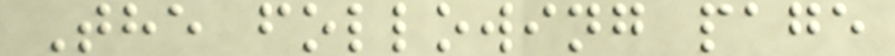The following page
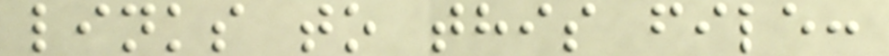links to this file:
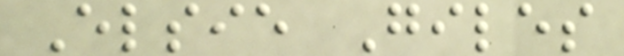Elsie Giles
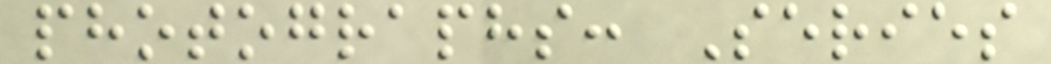photographs: Series
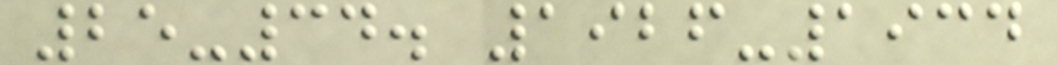25-34. 1926-1934
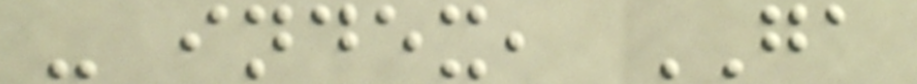- index, GA
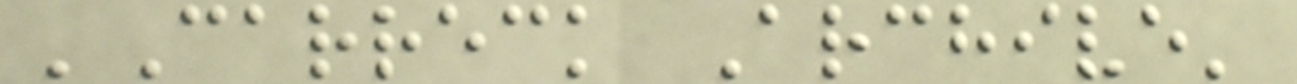'Carreck Archive'
